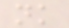nk
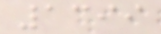1399
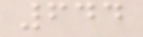644
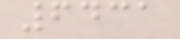6431
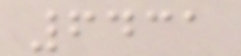6431
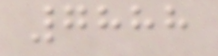7888
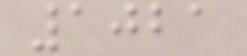1021
